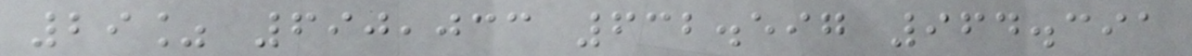29% 690,033 632.597 964.391
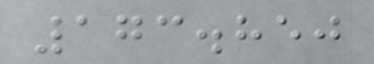173.850
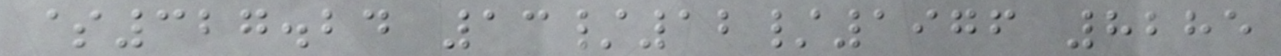$327.24 13/12/1976 8285
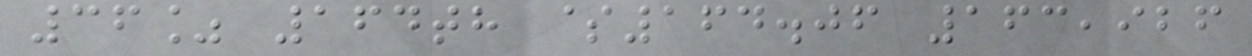36% 164th $164.06 163,926
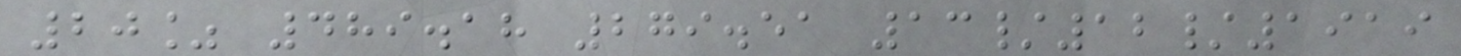20% 489.18 279.51 13/12/1919
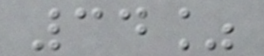34%
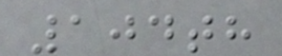104th
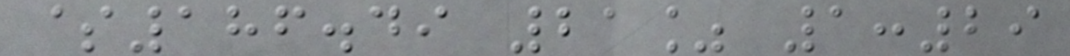$186.49 21% 1:29
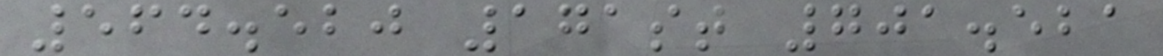564.520 171st 701.521
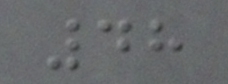48
